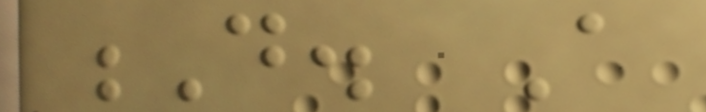D. A
